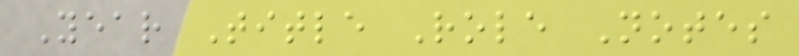Year Title Role Notes
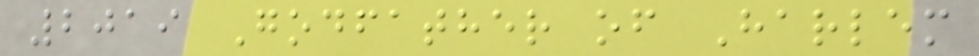2019 Godfather of Harlem
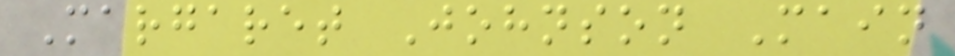Margaret Johnson Main
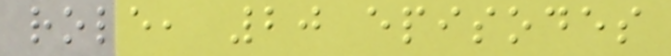role, 20 episodes
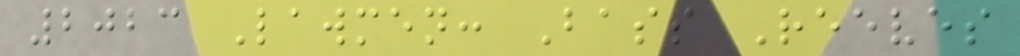2023 Lawmen: Bass Reeves
